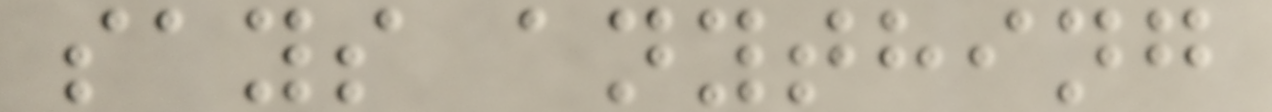says anything
